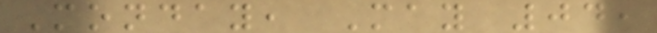Monday, May 04,
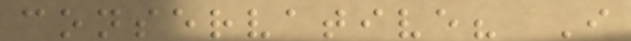conservative? I
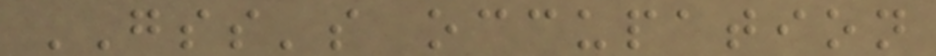GSS's occupation
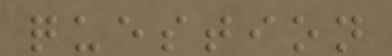question
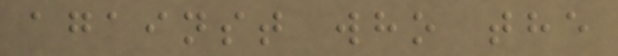against who the
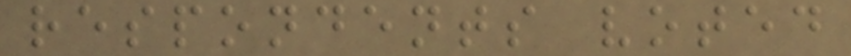respondents voted
